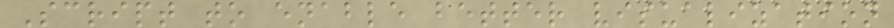Script to enable better visualization
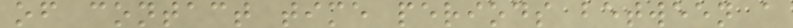of contact time periods between a
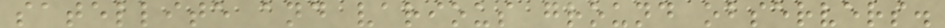satellite and various ground observers.
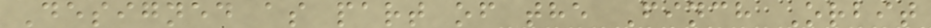Designed as part of the Finch Orbit
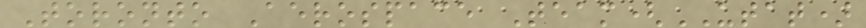Toronto Aerospace Team(UTAT)
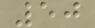50
